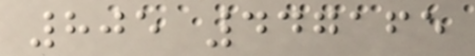805 447165
